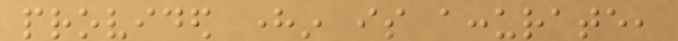provided herein is accurate,
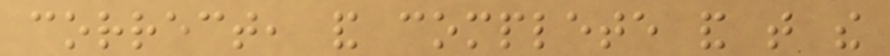correct, and complete and that the
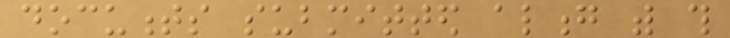documents submitted along with this
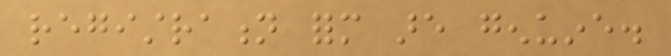registration form are genuine.
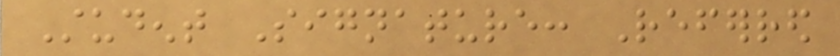Student Signature: Referred
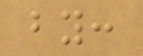by:
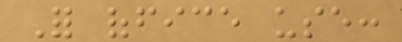For office use:
